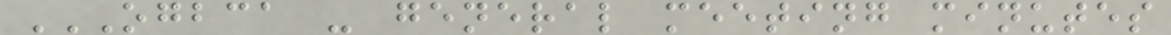OGBCA - GENERAL MEETING MINUTES
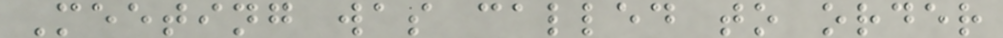Meeting was called to order
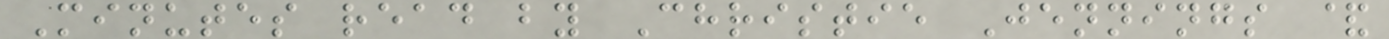Minutes read by Christie Jennings &
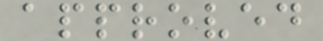approved
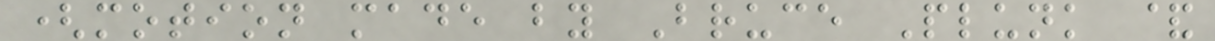(motion made by Bruce Plunk &
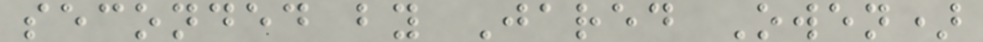seconded by Jared Owen)
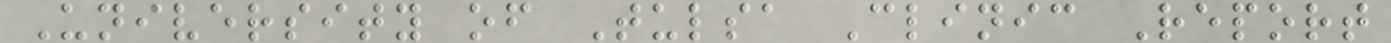University of Tulsa Clinic Report
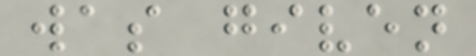was given
